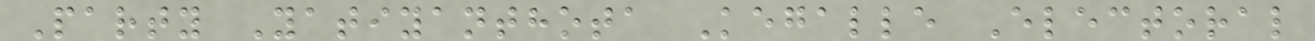Party Yatiyanthota Kegalle Electoral
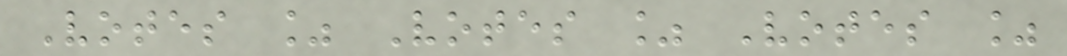Votes % Votes % Votes %
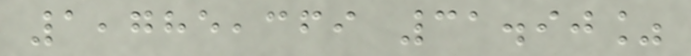1,785,369 31.90%
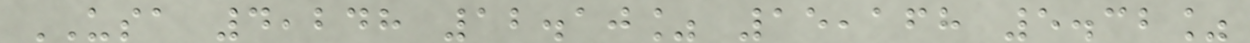USA 4,248 12.10% 15,168 5.32%
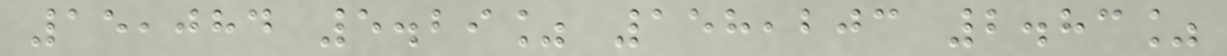15,084 5.29% 158,203 2.83%
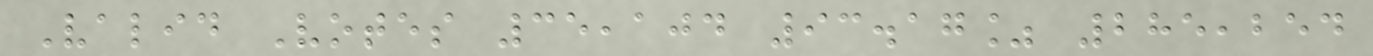Valid Votes 35,104 93.17% 285,254
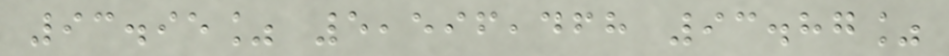93.95% 5,596,468 93.87%
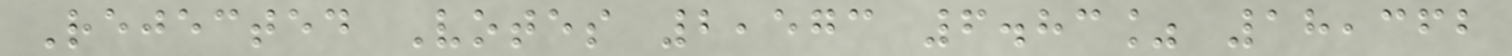Rejected Votes 2,573 6.83% 18,362
